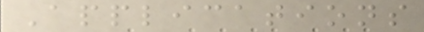Applications
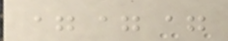===
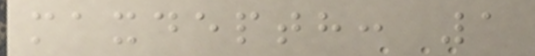maxdepth: 1
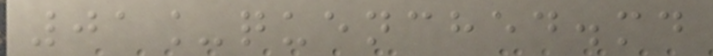01_quenched.md
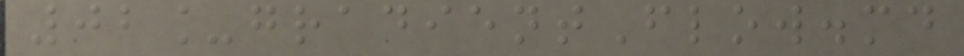02_gradientFlow.md
